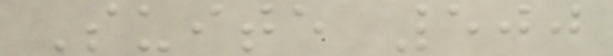Suite 500
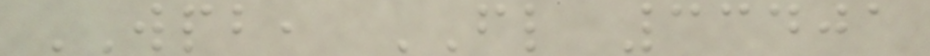WPB, FL 33401
